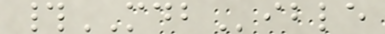#MDBible
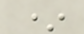*
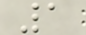1
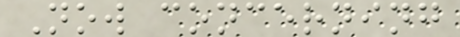Now concerning
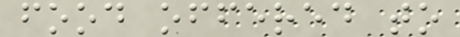food offered to
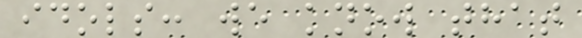idols: we know that
